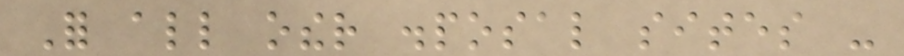For all other disposal sites -
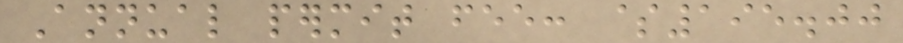Annual permit fee: $195.00
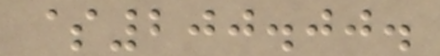$200.00.
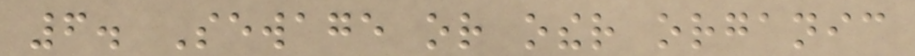6. Sewage or other organic
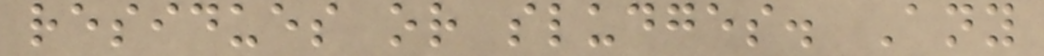residues or sludges. Any
